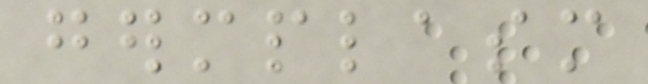germplasm
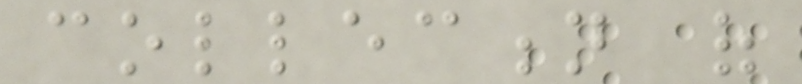collection of
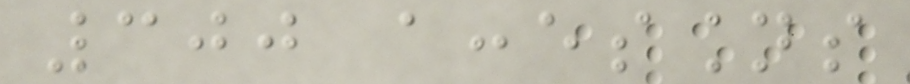300 accessions
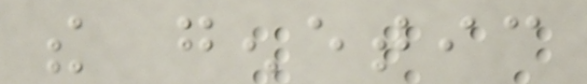the genetic
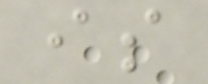is
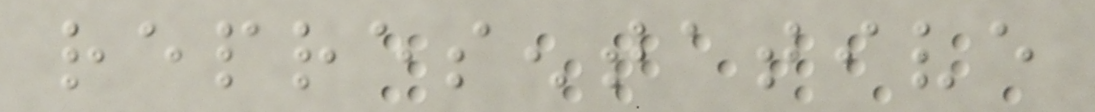representative
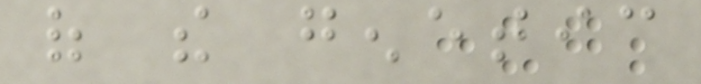of the genetic
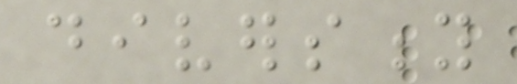diversity
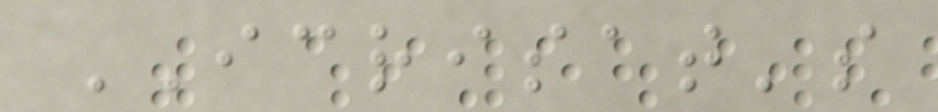ICRISAT's
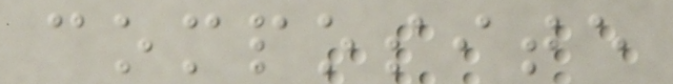composite
